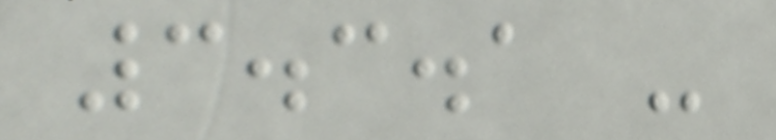3.3.1 -
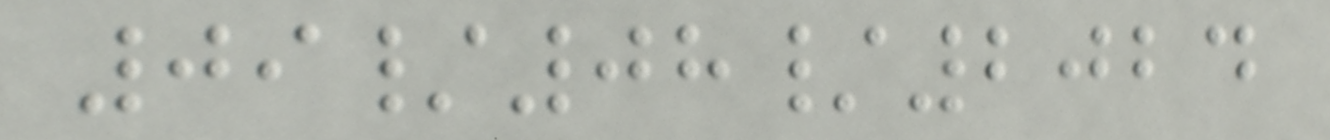09/08/2024
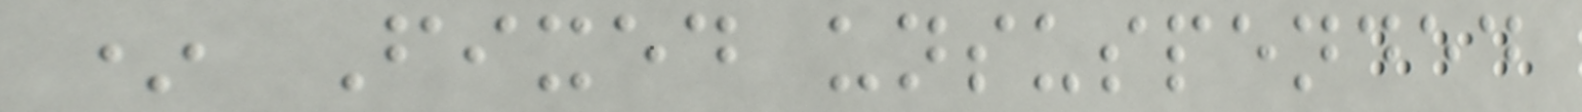* Fixed unsuspended
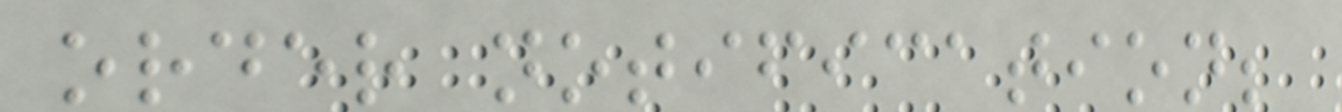order notification;
